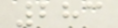283
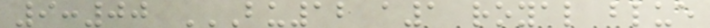9:00 BU12 A1 ROYAL BLUE
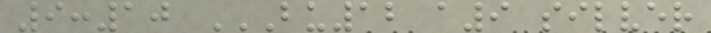9:10 BU12 A9 SILVER
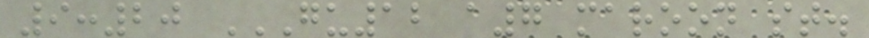9:20 GU12 A7 MAROON ST.
